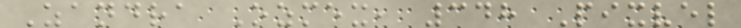Zandra Ozmex, 348 Pixvel
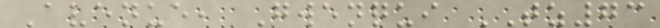Avenue, Gwenqui TZ73
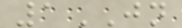1JN
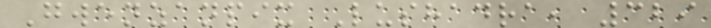Gwenzanpix Lushadra, 329
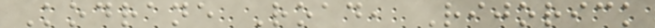Kodrane Road, Rijorick
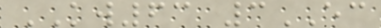KW63 3EC
